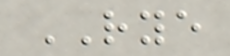RYE
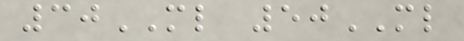30ML 50ML
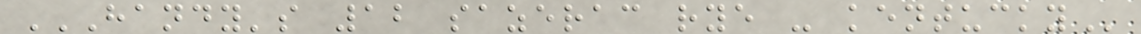HANDY'S 12 SAZERAC RYE - KENTUCKY
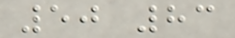50 83
